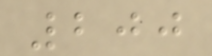200
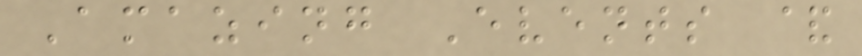Amazing Events &
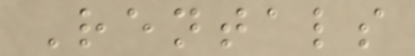Rentals
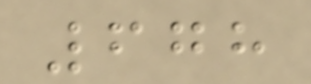678
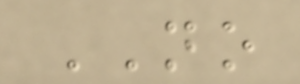NO
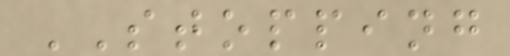STOPPING
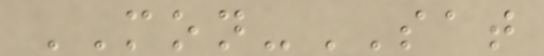MON-SAT
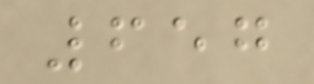657
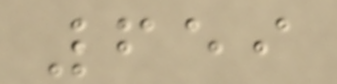659
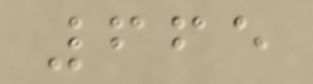665
